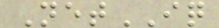NetIQ
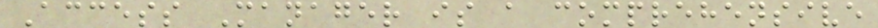Access Manager is a comprehensive
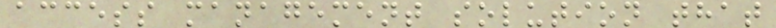access management solution that
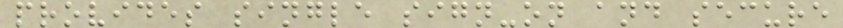provides single sign-on and secure
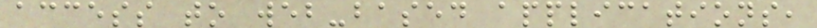access to web-based applications,
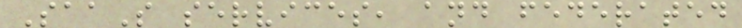SaaS services, and federated
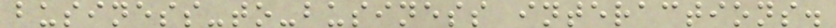business-to-business interactions.
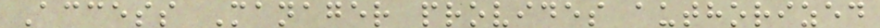Access Manager provides authorized
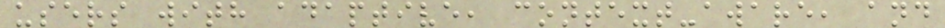users with adaptive, context-aware, and
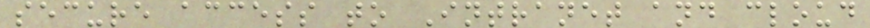secure access to Intranet and cloud
